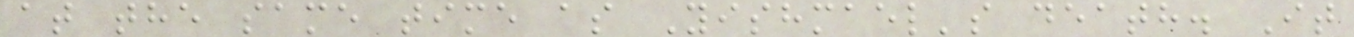at the same time as Yishmael's death. It
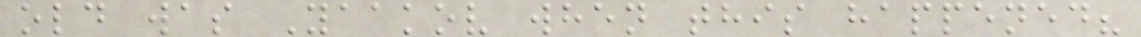old was Yaakov when this happened?
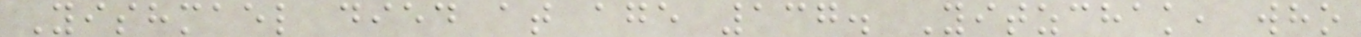Yishmael died at age 137. Yitzchak, who
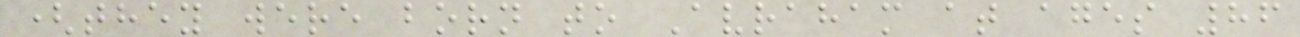(they were born to Avraham at ages 86
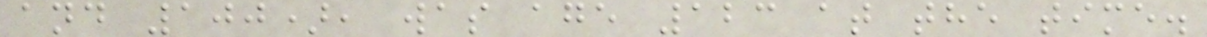and 100), was age 123 at the time.
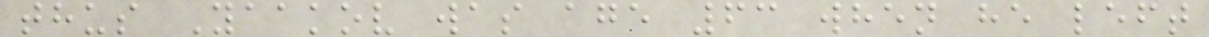thus Yaakov was age 63 when he left
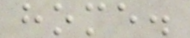home.
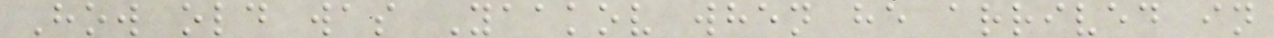How old was Yaakov when he arrived in
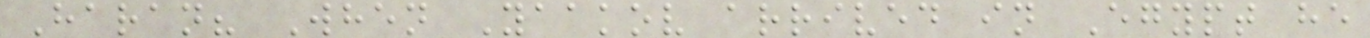Haran? When Yaakov arrived in Egypt he
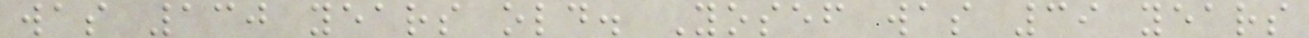was 130 years old. Yosef was 39 years
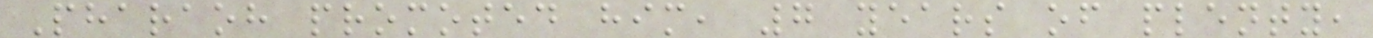Pharaoh promoted him, 7 years of plenty,
